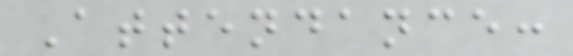Attendance:
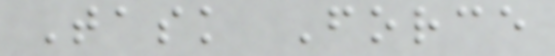Task Force
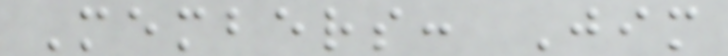Members: Jim
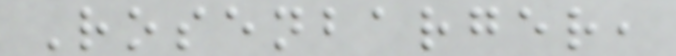Rosenbarger,
